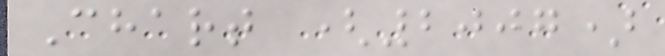Chart (2007)
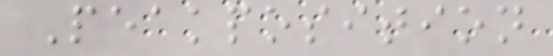Peakposition
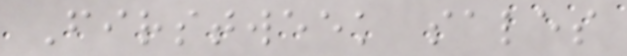Firstweek sales
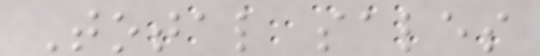Total sales
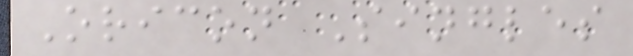Oricon Singles
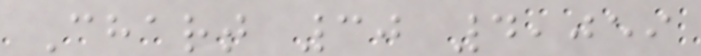Chart 30 4,059
